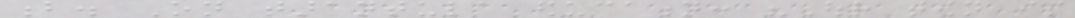b. On tarantula education: "Our town is
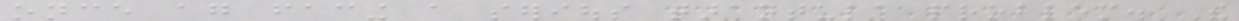once again facing a serious tarantula problem. The
